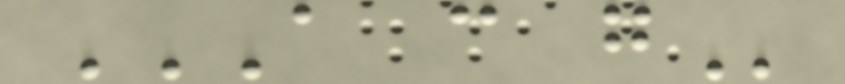A C G
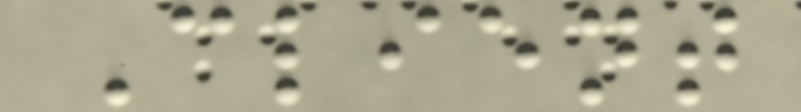Client
